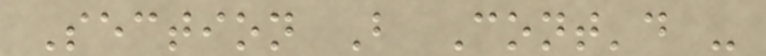Section B Cont'd -
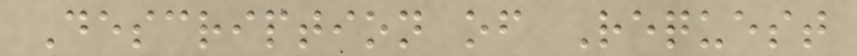Description of Request
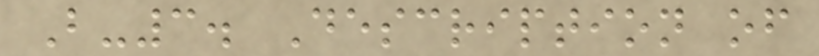B-3. Description of
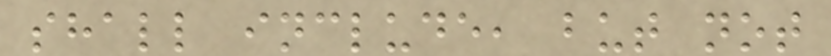shall include, but not
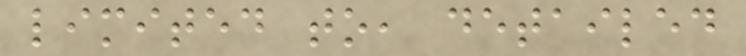limited to, detailed
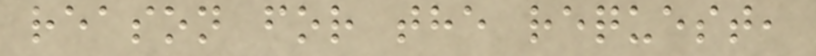reason for the request,
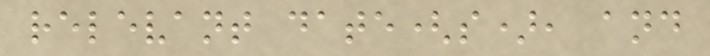relevant date(s), and
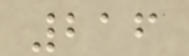216
